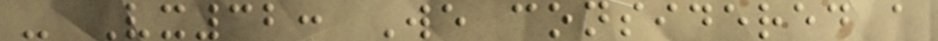- Vx32: We considered a
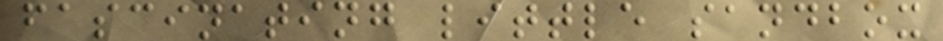fascinating little sandbox
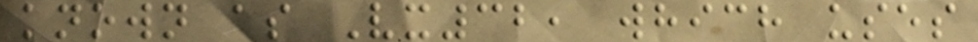known as Vx32, which uses
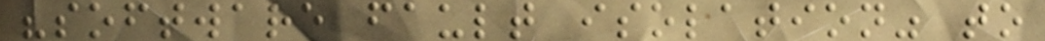"software fault isolation" to
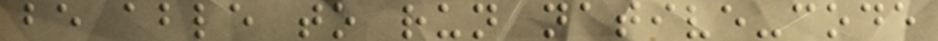be able to run native-code
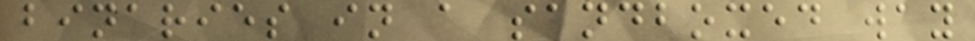binaries in a sandboxed way
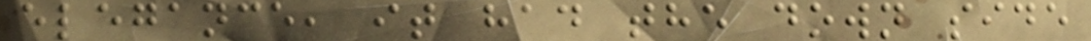elegance, it had the down side
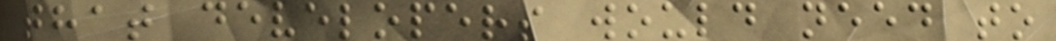that developers would need to
